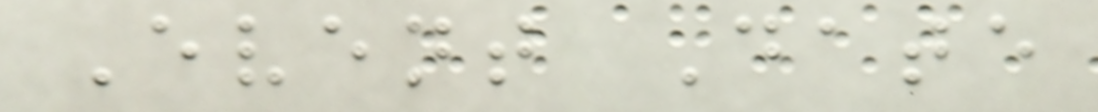Event Date
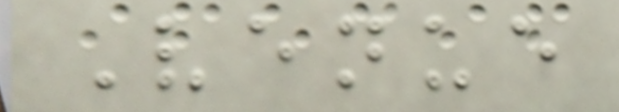Venue
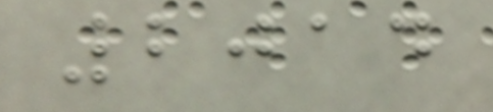2014
